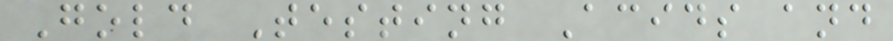Gold Testing Acids and
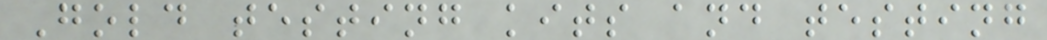Gold testing kits and testing
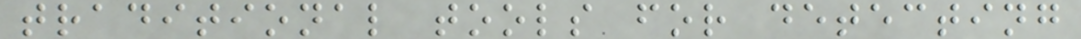traditional tools for detecting
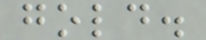gold.
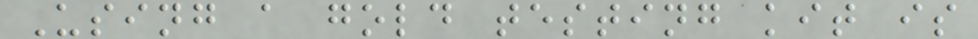Using a gold testing kit is
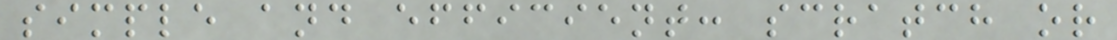simple and efficient: scratch or
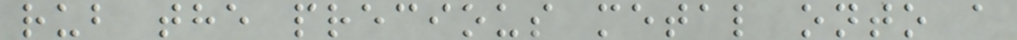rub the precious metal onto a
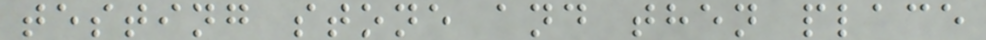testing stone and then place
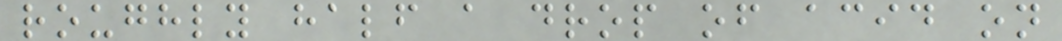roughly half a drop of acid on
